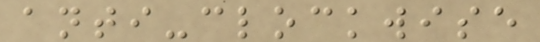anti-clockwise
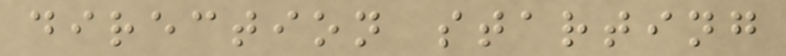direction starting
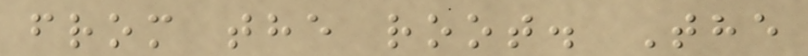from the root. The
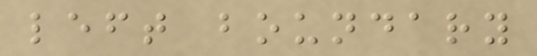left boundary
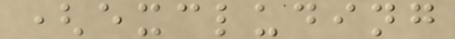(excluding
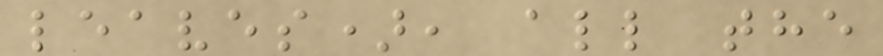leaves), all the
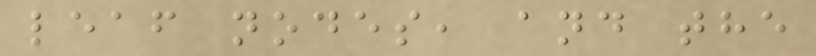leaf nodes, and the
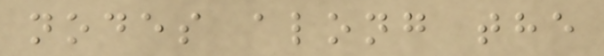nodes along the
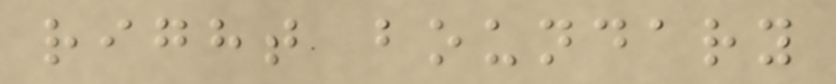right boundary
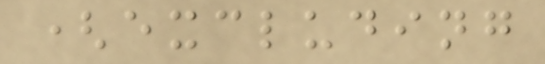(excluding
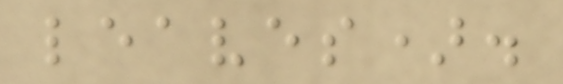leaves).
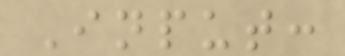Input:
